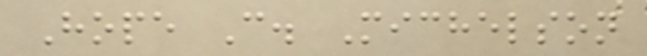Hope C. Michelson
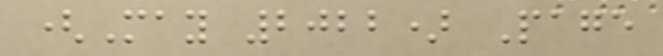(May 2022) Page
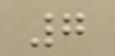7
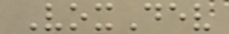VoxDev
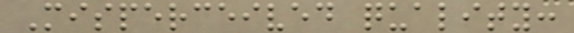Misperceived quality:
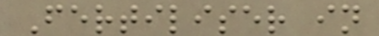Fertiliser in
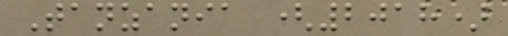Tanzania (2018)
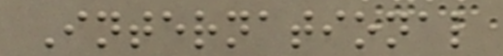International
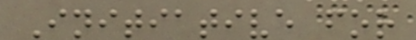Initiative for
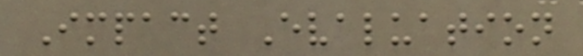Impact Evaluation
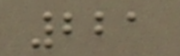221
